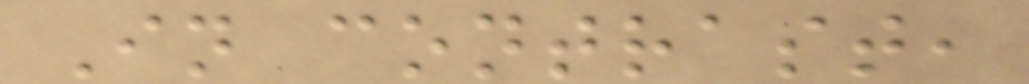In contrast,
